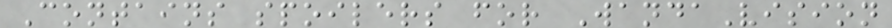Contains spoilers for WandaVision
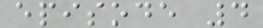episode 4
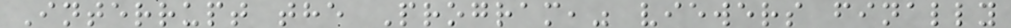Interrupt the Program," viewers finally
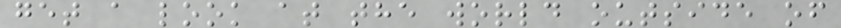get a look at the world outside of
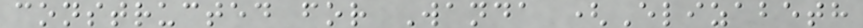constructed for Wanda (Elizabeth
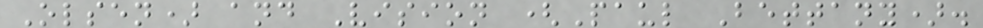Olsen) and Vision (Paul Bettany).
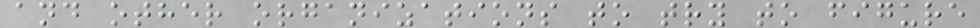and other organizations to try to figure
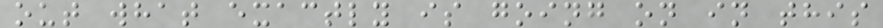out what exactly is going on in this
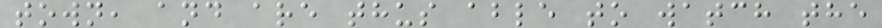town, and are thus able to watch the
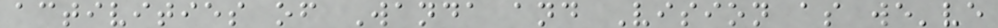activities of Wanda and Vision as we've
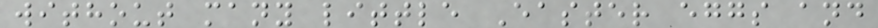without many little Easter eggs and
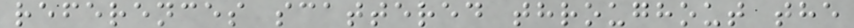references scattered throughout the
